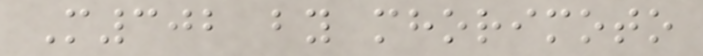M302 by mhorimoto
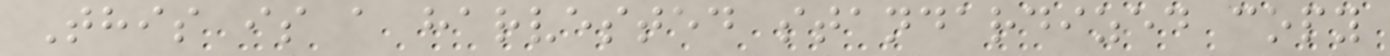This is a harvested standardized copy
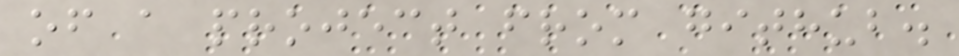of a project from github.
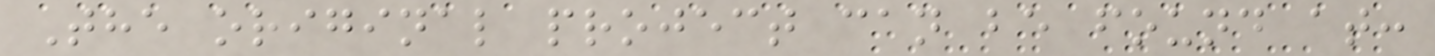The original project can be found at:
